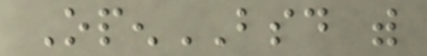OpenBSD with
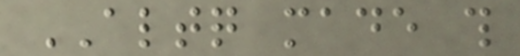ALTQ made this
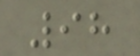98
